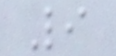9
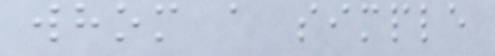whom a simple
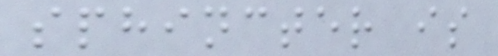sphincter is
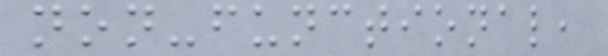non-functional,
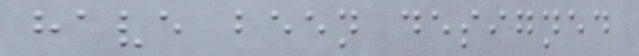have been designed
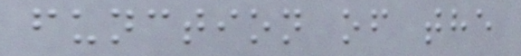function of the
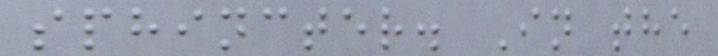sphincter. In the
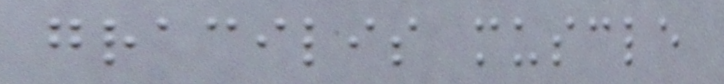gracilis muscle
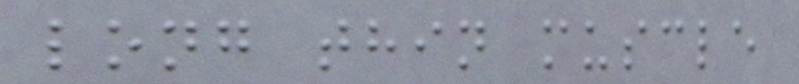long thin muscle
